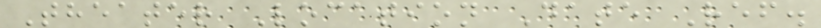Theater Location Date Ref.
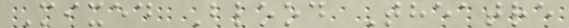Mixed Blood Theatre
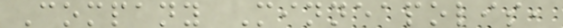Company Minneapolis,
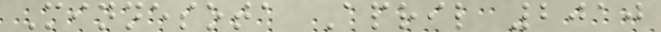Minnesota April 2010
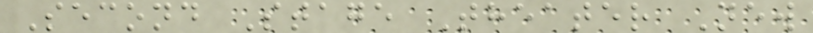Second Stage Theater New
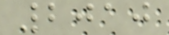2010
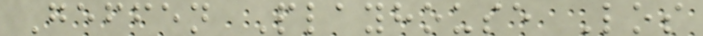Geffen Playhouse Los
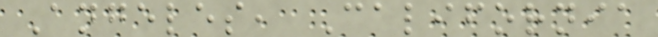Angeles, California
